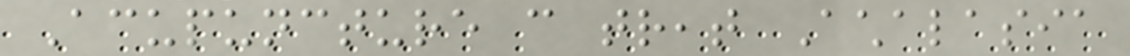Acupuncture can treat Achalasia
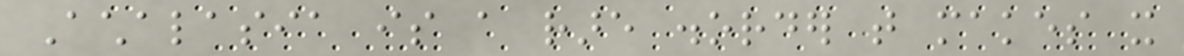Achalasia is a rare disorder that makes it
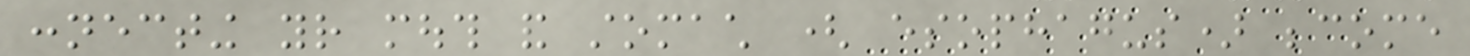connecting your mouth and stomach ( esophagus) become
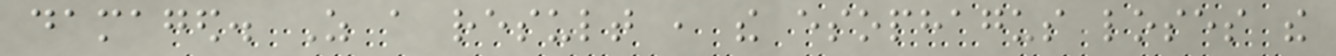damaged. As a result , the esophagus loses the
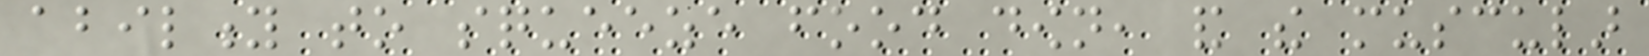ability to squeeze food down, and the muscular
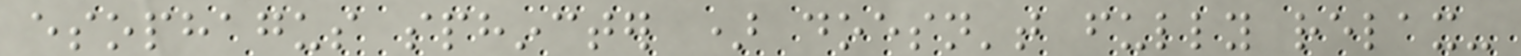esophagus sphincter ) doesn't fully relax-
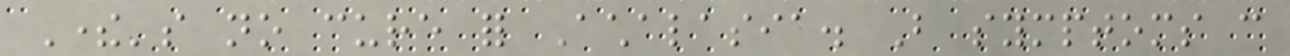There's no cure for Achalasia. But symptoms can
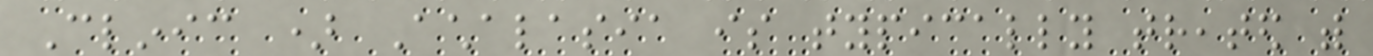Clinic ) Achalasia is typically treated with
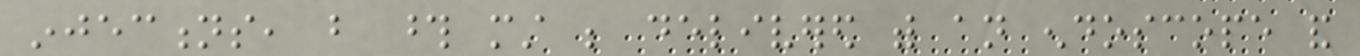injections, but those must be delivered with an endoscope and
